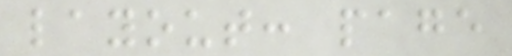layout: page
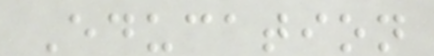Education
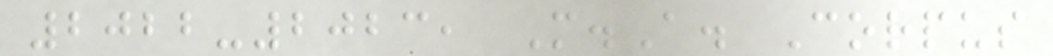2022-2023, M.A. Corpus
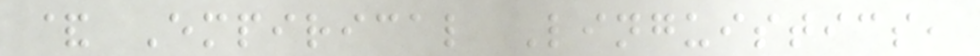& Empirical Linguistics,
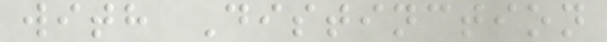with Distinction
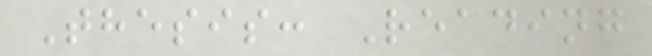Thesis: Reading
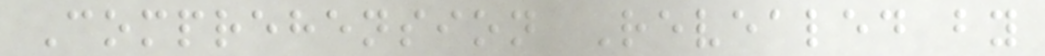Comprehension Revealed by
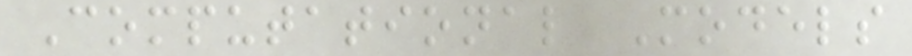Computational Models
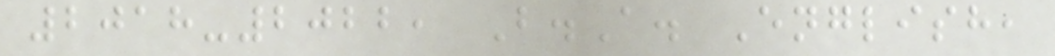2018-2022, B.A. English,
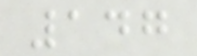147
